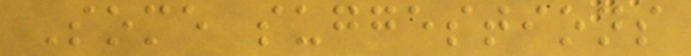Some suggestions
